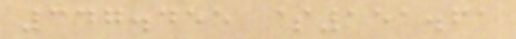347.455 $151.61
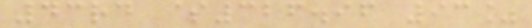43rd $326.96 93%
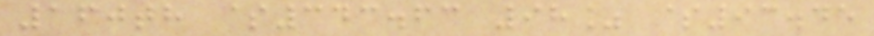160th $343.63 98% $93.45
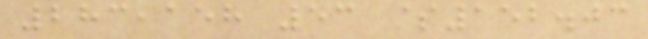283,158 53 $152.03
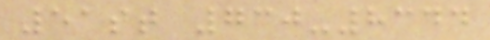51st 730-8344
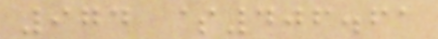974 $406.61
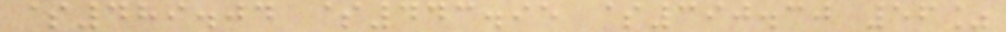$489.04 $443.95 $390.30 56%
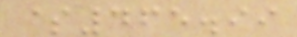$465.99
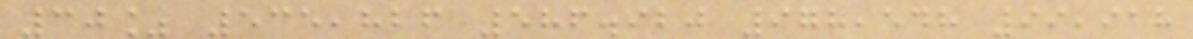30% 535,826 586.920 978,548 99,918
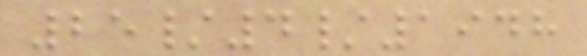25/4/1948
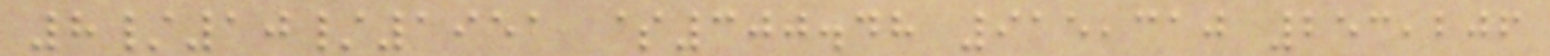8/10/1951 $300.48 915,310 253,206
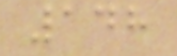148
